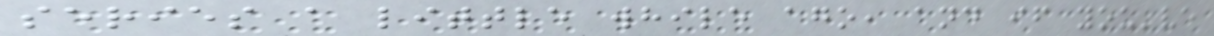series a little while ago, and if you've
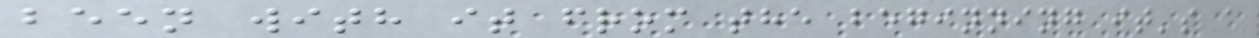been with it from the beginning it's a
